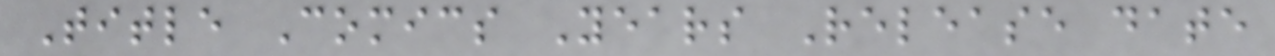Title Comics Years Release date
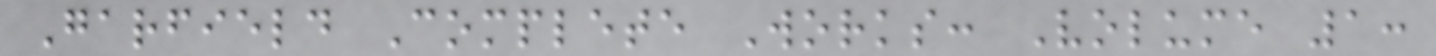Garfield Complete Works: Volume 1:
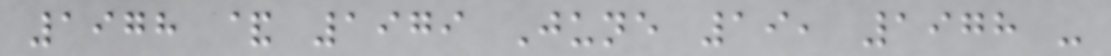1978 & 1979 June 19, 1978 -
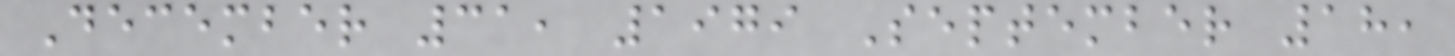December 31, 1979 September 18,
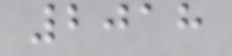2018
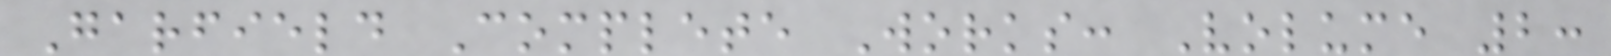Garfield Complete Works: Volume 2:
